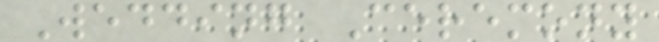Wedding Ceremony
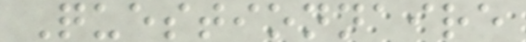Questionnaire
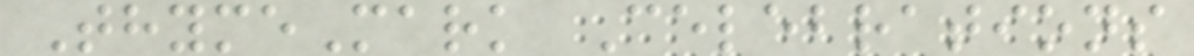ThymeMark Celebrations
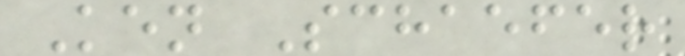Ken Schaefer
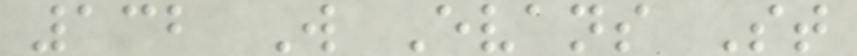132 W Evans St
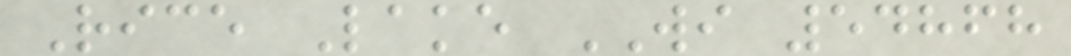Rice Lake WI 54868
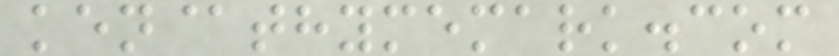ken@thymemark.com
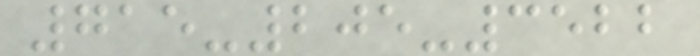715-205-3522
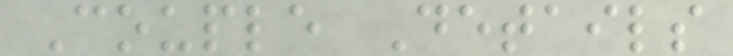Couple Details
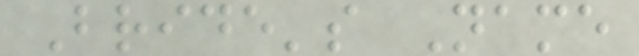Bride's Name
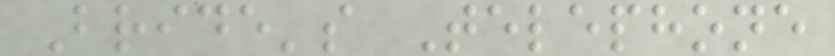Bride's Telephone
